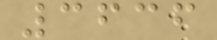3636
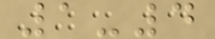1-4
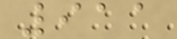911
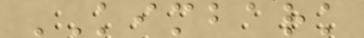KIMBARK
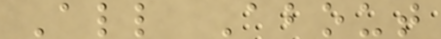All About
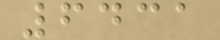6431
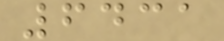6431
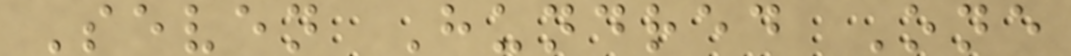Seven Hundred One
